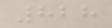828
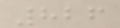826
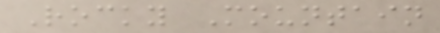Rocky Mountain
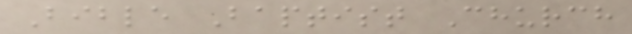Bible Baptist Church
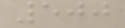500
